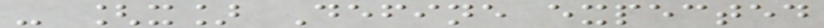- [x] Define expected
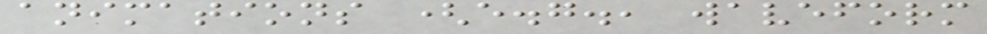animations (e.g., waveform
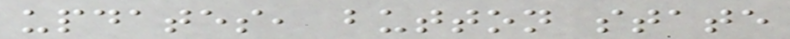updates, button state
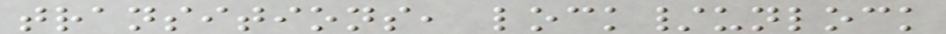transitions, lock/unlock
